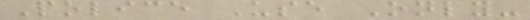Police Use Only-
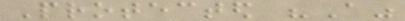Protected "A"
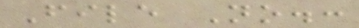File No.:
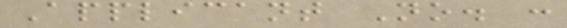Applicant No. :
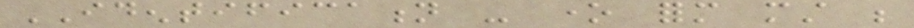IDENTIFICATION - one form must be
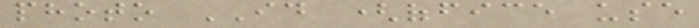photo ID (office use
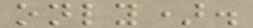only).
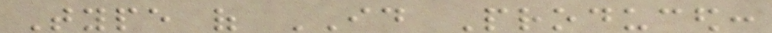Type of ID Produced:
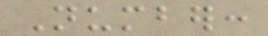Number:
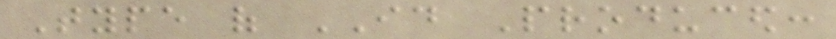Type of ID Produced:
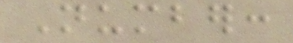Number:
